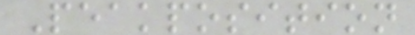Peakposition
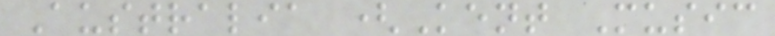Australia (Kent Music
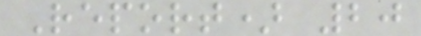Report) 20
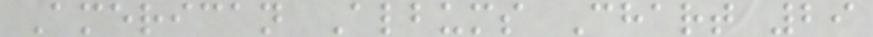American Albums Chart 29
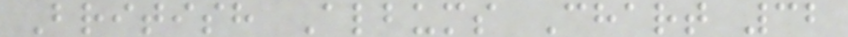British Albums Chart 32
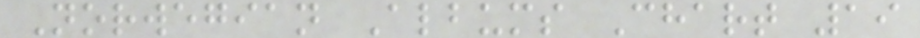Norwegian Albums Chart 19
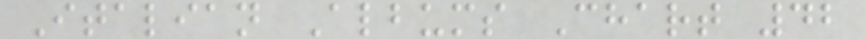Italian Albums Chart 42
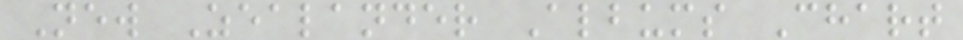New Zealander Albums Chart
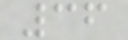36
